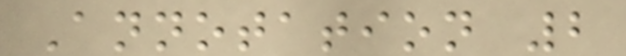Annotation 2
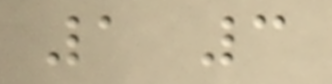1 3
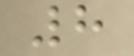8
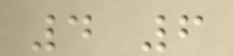4 6
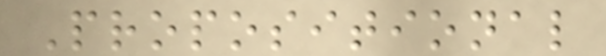Propositional
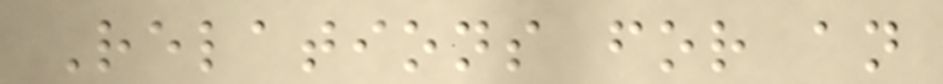Relations for an
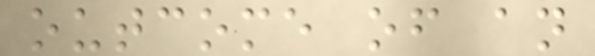outcome of an
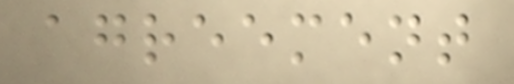agreement
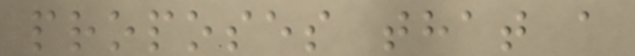proposes that a
